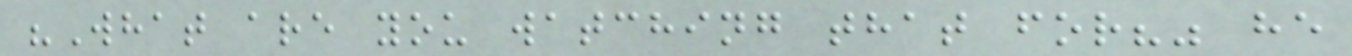"What are you watching that for?" he
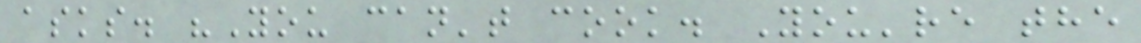asks. "You can't cook. You're the
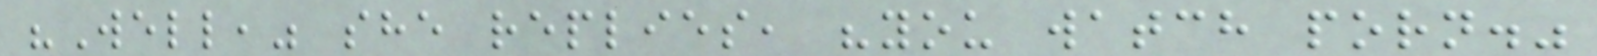"Well," she replies, "you watch porn."
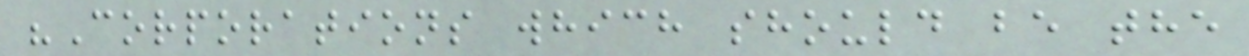"Corporations which should be the
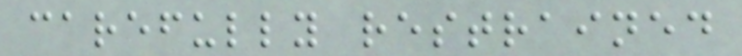carefully restrained
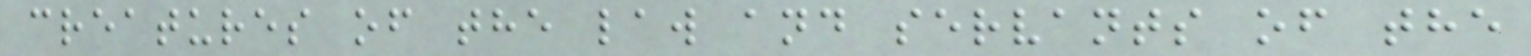creatures of the law and servants of the
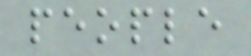people
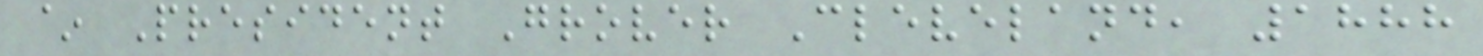~ President Grover Cleveland, 1888
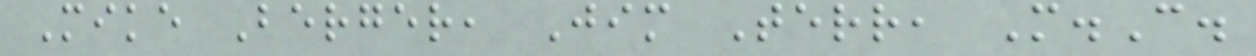Mike Berger, Jim Terr, M.C.
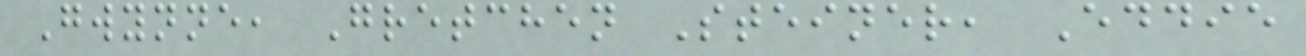Gwynne, Gretchen Steiner, Eddie
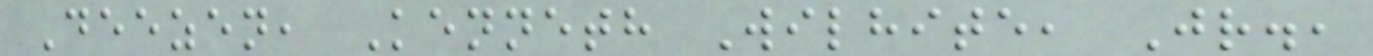Deezen, Kenneth Wilhite, Jr.,
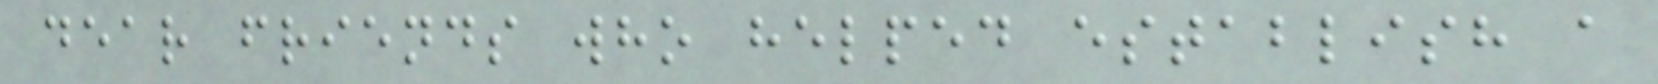dear friends who helped establish a
